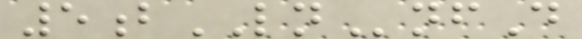5bLNnfD
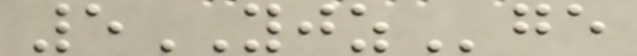5YJZge
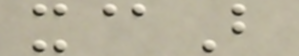x@B
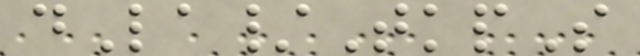dLa/TkpS
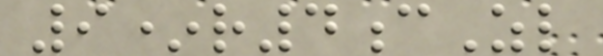9*r4cZl
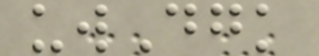uwDgk
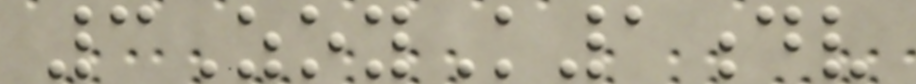3ZoyK1dv
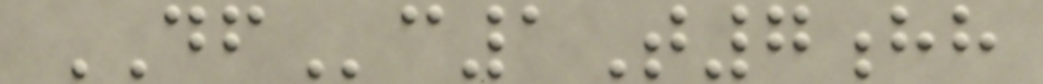DFc1T7hh
